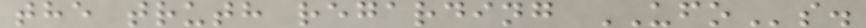the truth regarding UFOs.
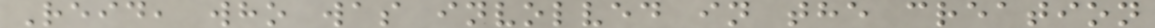Reid, who was involved in the creation
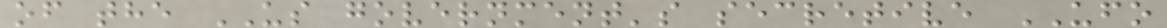of the US government's secretive UFO
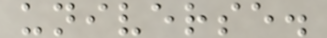universe.
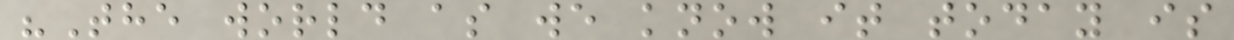"The world as we know it today is
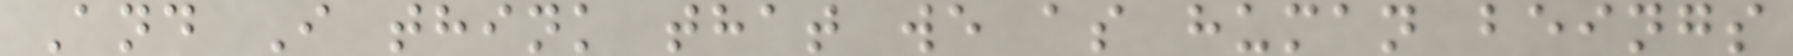And I think that we as human beings
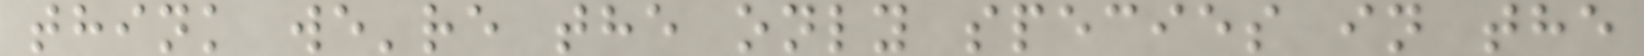think we're the only species in the
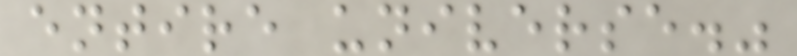entire universe."
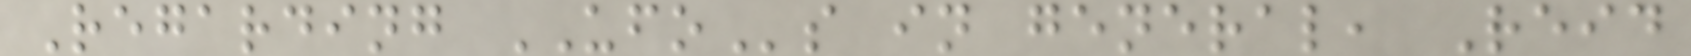Regarding UFOs in general, Reid
